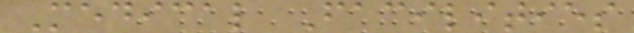Medical Facilities
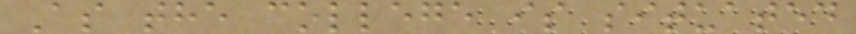As the college is situated
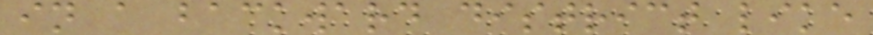in a backward district like
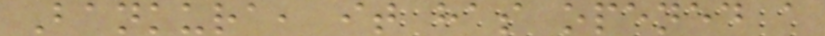Bankura, it has opened a
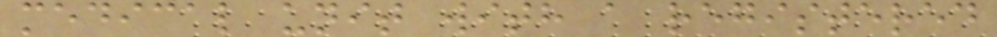medical unit with a registered
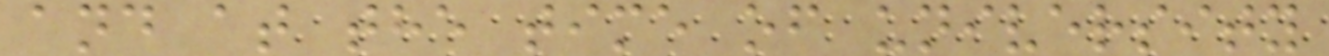and at the time of university
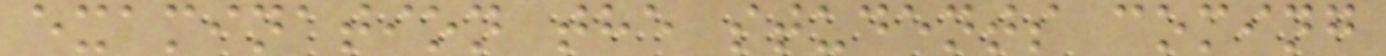examination the students coming
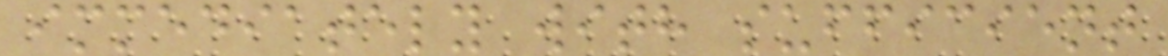immediately with sufficient
